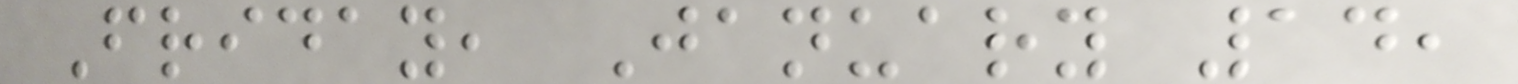Friday, January 14,
